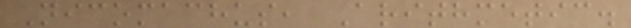Nicomachus, Arithmetic.
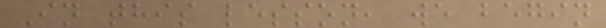In this lesson, we begin
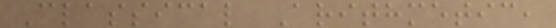Classical Arithmetic,
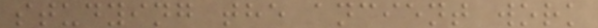studying the ancient work
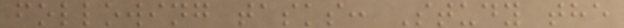following tasks: Study the
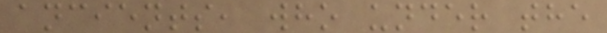ancients, who under the
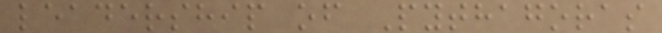leadership of Pythagoras
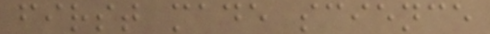first made science
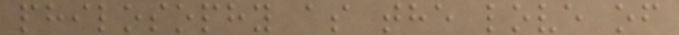philosophy as the love of
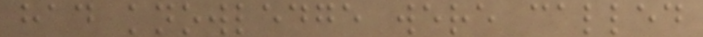had knowledge were called
